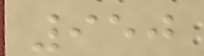950
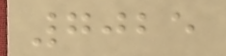7025
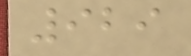929
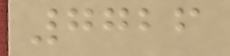7726
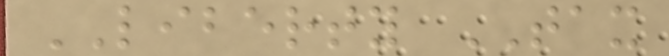LIBERTY TAX
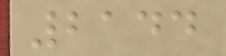2144
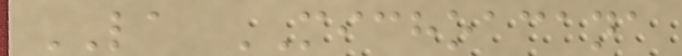LA MICHOACANA
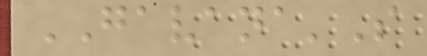GAVANA'S
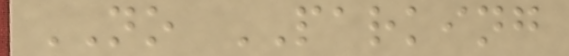NO PARKING
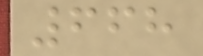668
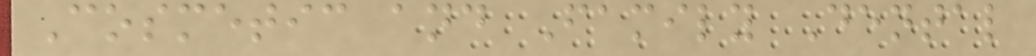Cosmetic and Family Dental
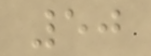50
